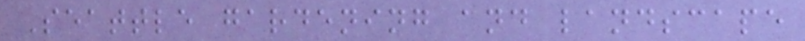Seattle gardening and landscape
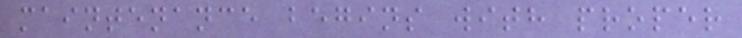maintenance begins with proper
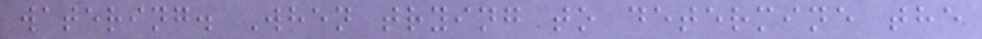watering. When trying to determine the
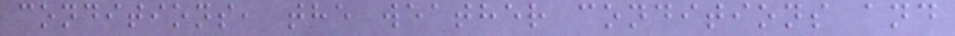conditions, the weather conditions and
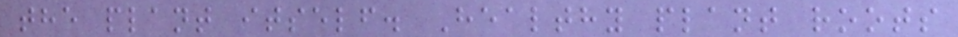the plant itself. Healthy plant roots
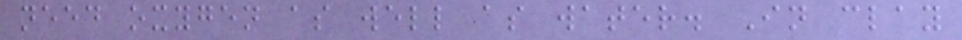need oxygen as well as water. In clay
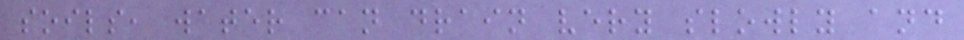soils, water can drain very slowly and
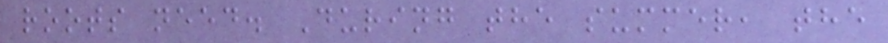roots need. During the summer, the
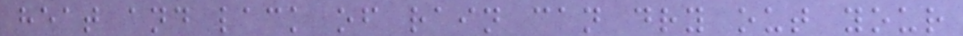heat and lack of rain can dry out your
